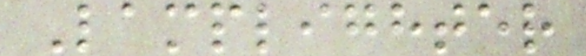Lamplighter
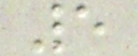5
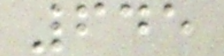645
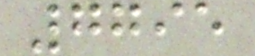7795
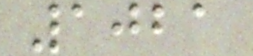1021
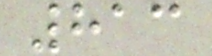813
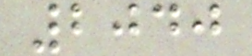2040
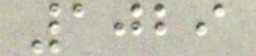1029
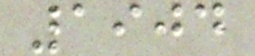1904
